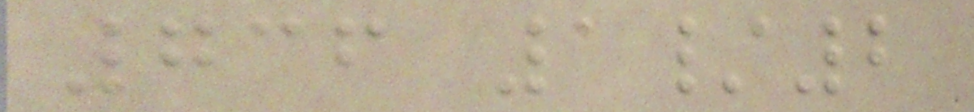736 1/2
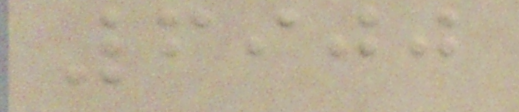6900
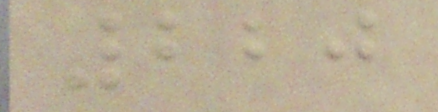220
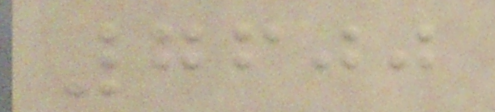7600
